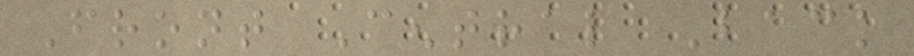Front Central Back
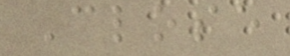Close
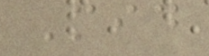Mid
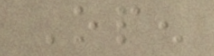Open
